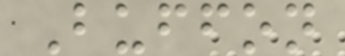Buffon
